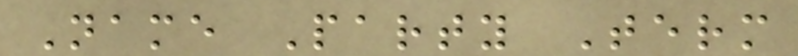Name Party Term
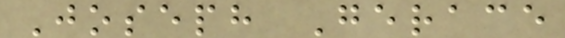Joseph Gerace
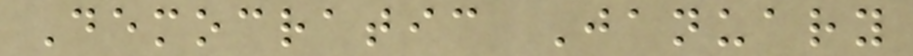Democratic January
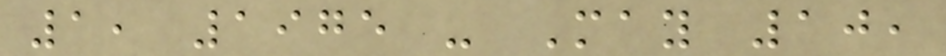1, 1975 - May 10,
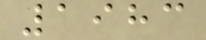1983
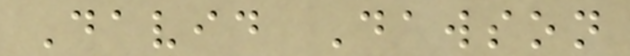David Dawson
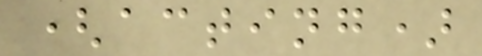(acting)
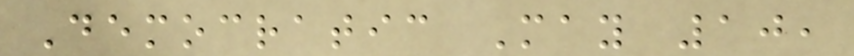Democratic May 10,
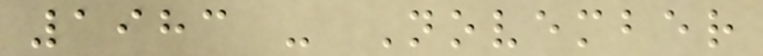1983 - November
